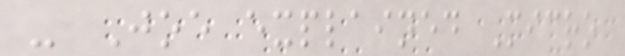- Joe explained Micro
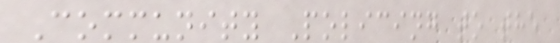Community Policing to the
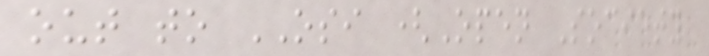out to OSI (Open Society
